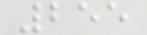255
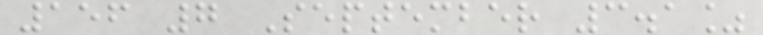156 7 September 3.1%
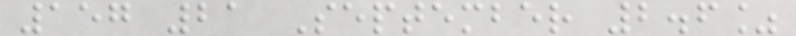157 21 September 2.6%
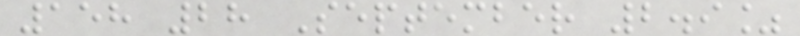158 28 September 2.9%
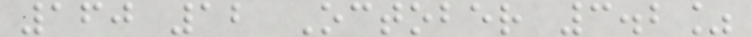160 12 October 3.2%
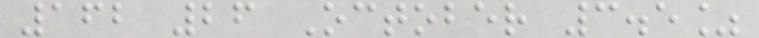162 26 October 3.5%
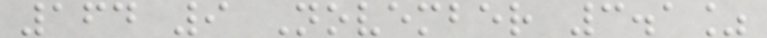164 9 November 3.1%
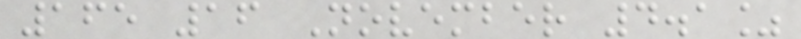165 16 November 4.1%
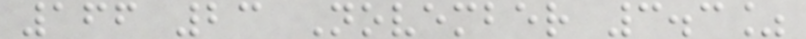166 23 November 3.3%
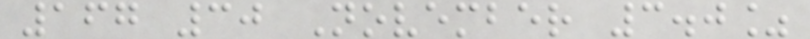167 30 November 3.0%
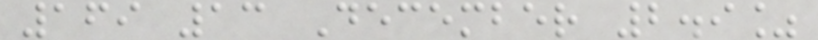169 13 December 2.9%
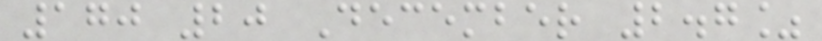170 20 December 2.7%
